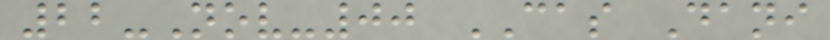22-Nov-00 CAS Dani
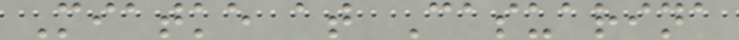Miatke at Casuarina
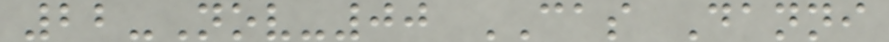22-Nov-00 CAS Danni
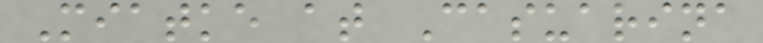Miatke at Casuarina
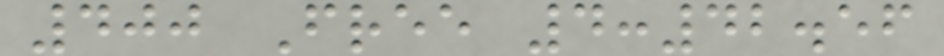400 Free 4:42.56
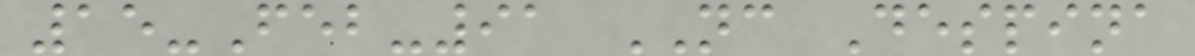15-Feb-91 NC Despina
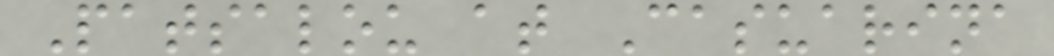Patsalou at Casuarina
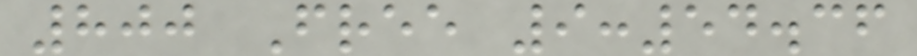800 Free 9:54.36
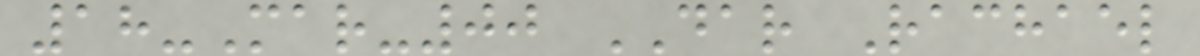18-Mar-00 DAR Rachael
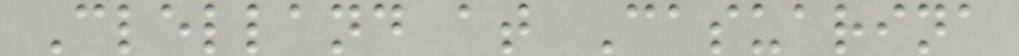Clelland at Casuarina
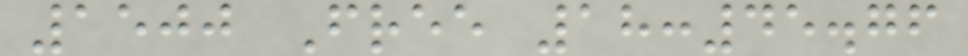1500 Free 18:45.76
